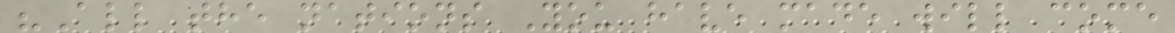"All the nations You have made will come
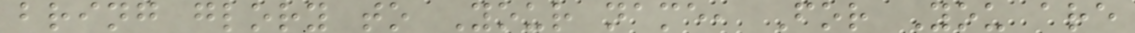bring glory to Your name, For You are
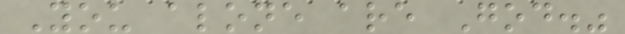You alone are God."
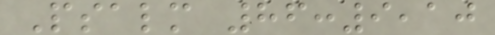Psalm 86:9,10
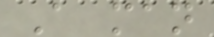A man
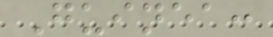Guinea:
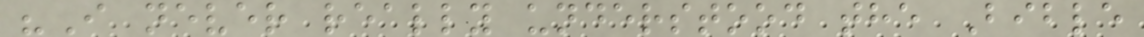"I never really understood the Bible
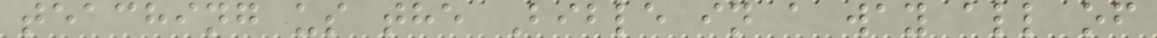teaching us the Bible in a way all of
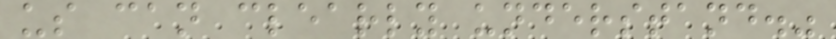us can clearly understand."
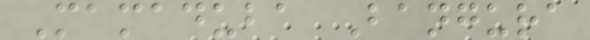Mamaduba Bangura
